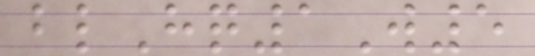blHq1W5
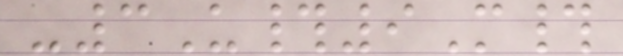-3U#9M#
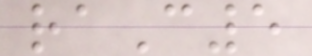raC5
